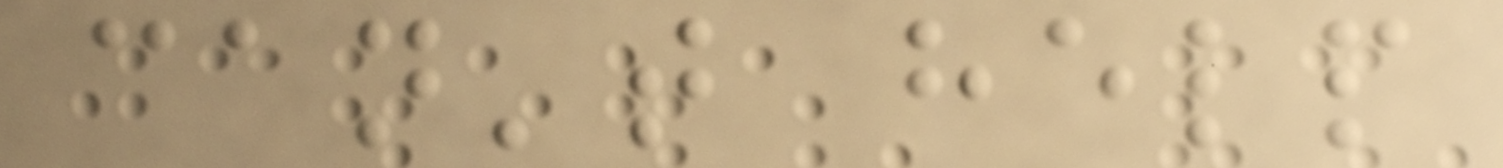can't help
